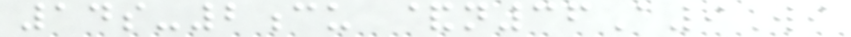14s-2cu &n36A9Wi
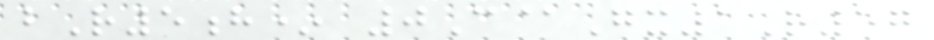bR5h* 0C@Gx1R57
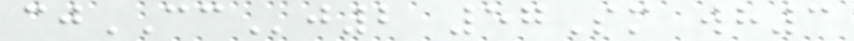cjCCj2 57Sm wh3
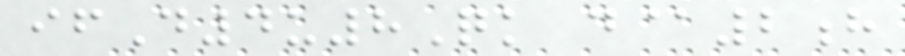ifD4u8Qk d@2h
